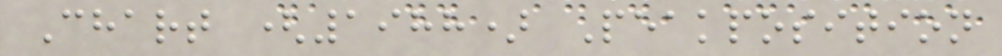Chart (1988) Peakposition
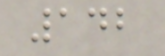142
